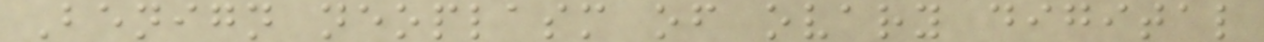Benign neoplasm of ovary digital
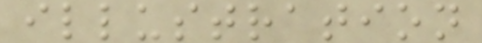illustration
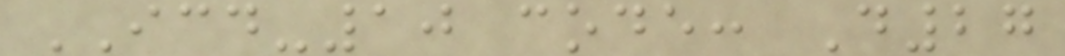ICD-10 code: D27
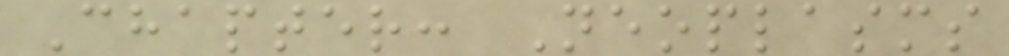Chapter: Neoplasms
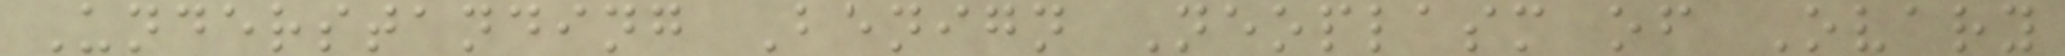Understanding Benign Neoplasm of Ovary
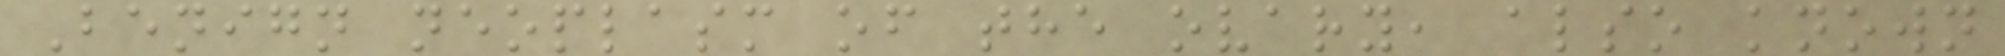Benign neoplasm of the ovary, also known
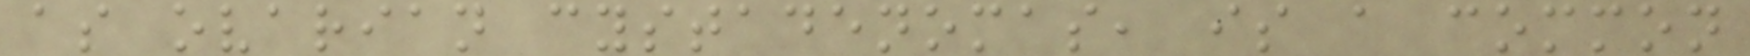as ovarian cystadenomas, is a common
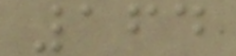164
